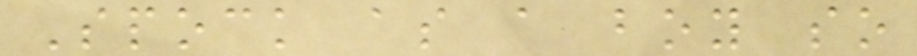Spock as a boy so
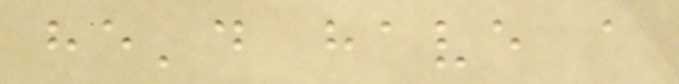he'd have a
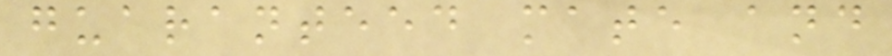guaranteed mate and
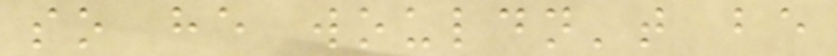so he wouldn't be
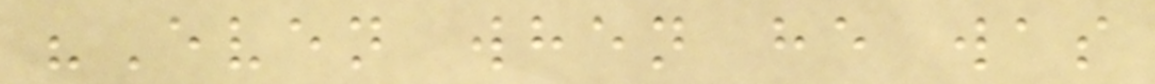"Even when he was
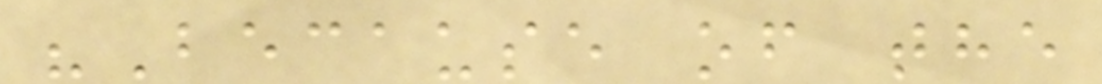"Because of the
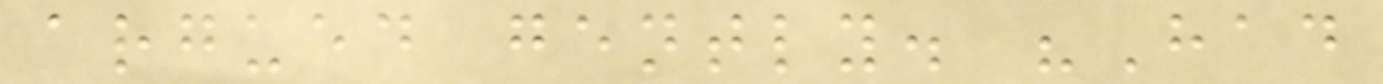argued gently. "Had
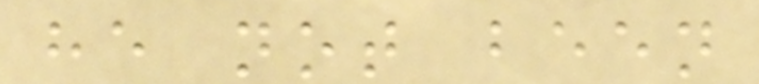he not been
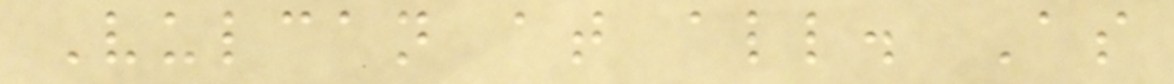Vulcan at all. As
